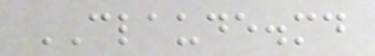CLAUDE.md
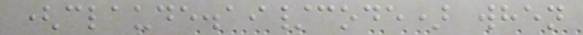(claude.ai/code) when
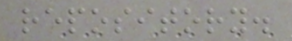repository.
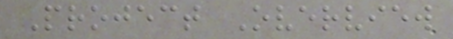Project Overview
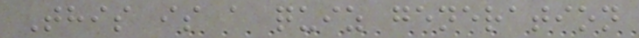This is a quiz generation
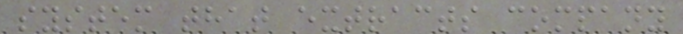system that extracts company
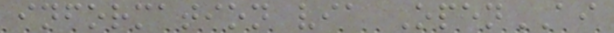information via OpenAI
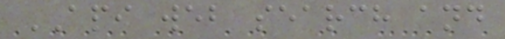API web search and
